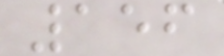156
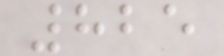825
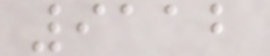9112
